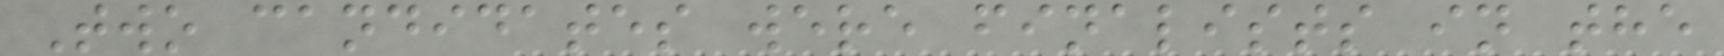Two candidates were finalists in the
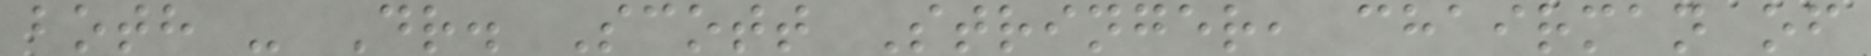both - Dr. Scott Stringer, chairman of
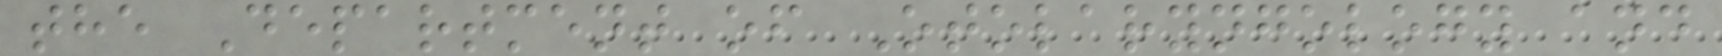the Department of Otolaryngology and
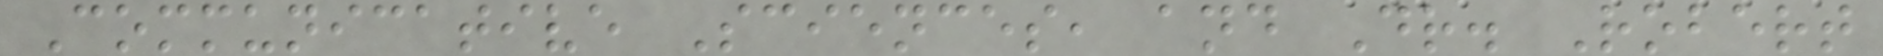Communicative Sciences, and Dr. Robert
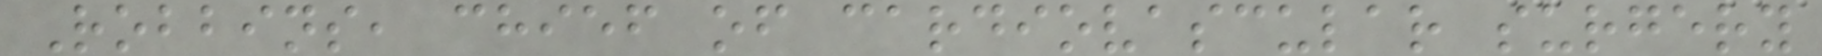Robbins, chief of cardiovascular surgery
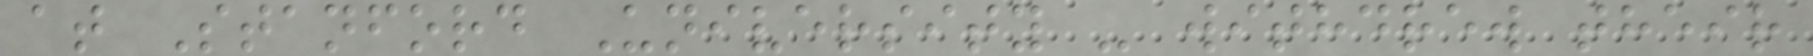at Stanford University - withdrew their
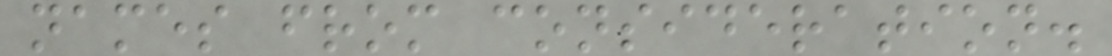names from consideration.
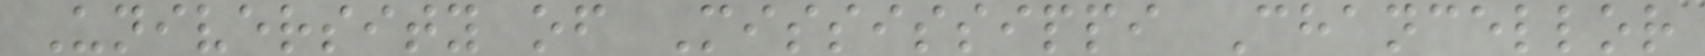University of Mississippi Chancellor
